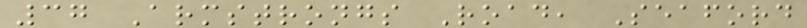37 Armstrongs Road, Seaford
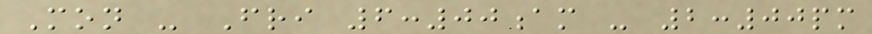Mon - Fri 6:00am - 2:00pm
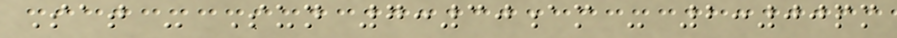Sat - Sun 7:30am - 2:00pm
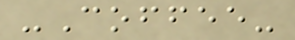-Coffee-
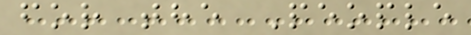for the People
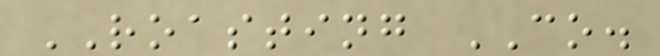ROASTING CO.
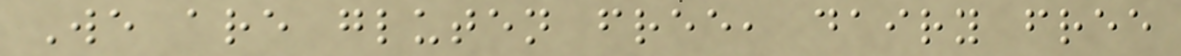We are gluten free, dairy free
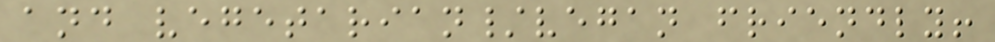and vegetarian/vegan friendly!
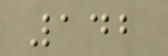142
